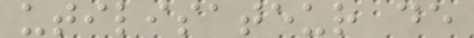utilisateur de
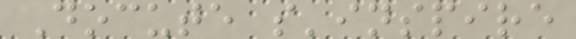Docute s'inspire
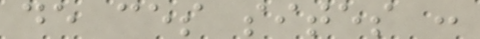de ces sites :
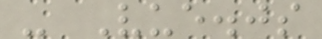- Vue.js
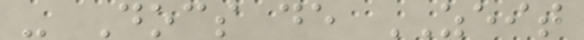- Docs de ZEIT
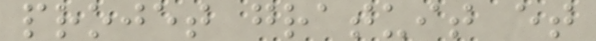projet gratuit et
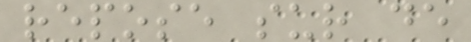repose sur de
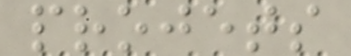projets
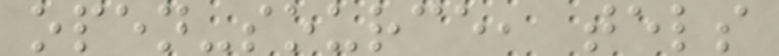open-source, tels
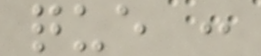que :
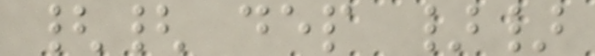{{ dep }}
